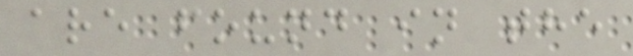are found in the
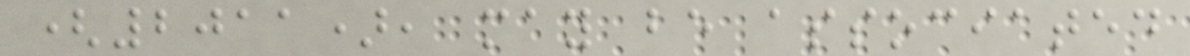(2011), may be associated
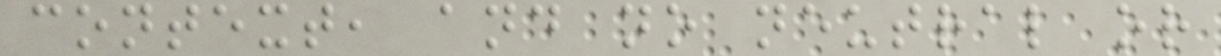context, and no neutral or
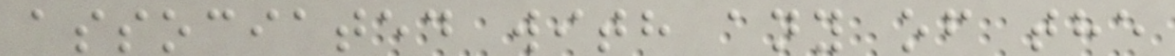associated with any of the
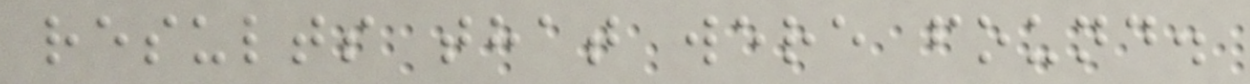results that were found.
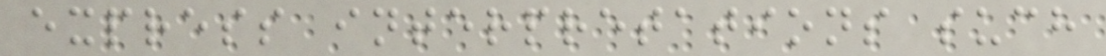express interpretations such
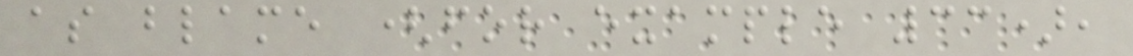as blame (for example 33),
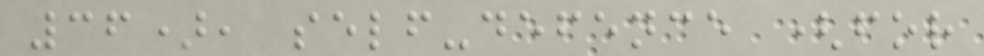36), self-defence (for
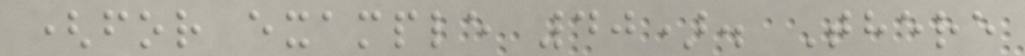(for example 40). There
